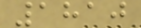1810
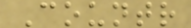Countr
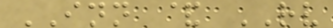INN & RV
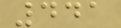441
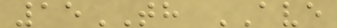15TH AVE
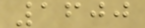1600
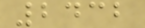2432
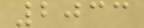2033
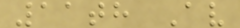11th Av
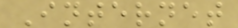Internet
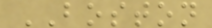BOSTON
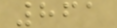861
